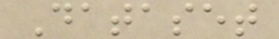Dataset
